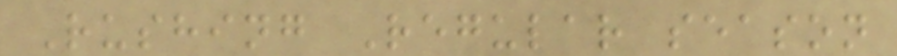Rushing Regular season
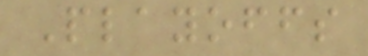Playoffs
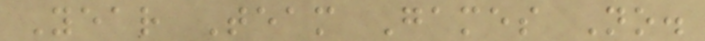Year Team Games No.
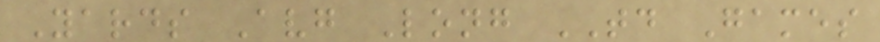Yards Avg Long TD Games
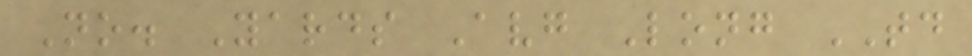No. Yards Avg Long TD
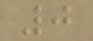0
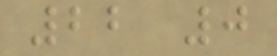22 0
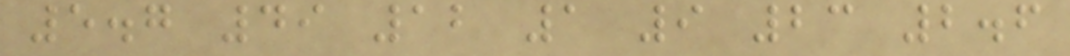5.7 49 12 1 9 23 2.6
